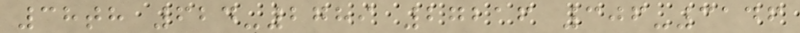38th 624-2789 27216 306-3146
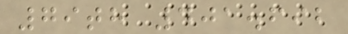79th 401.692
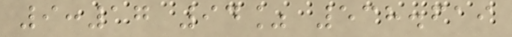9:17 94% 538.619
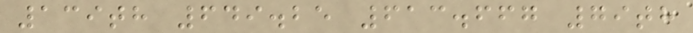139th 649.25 613.667 79th
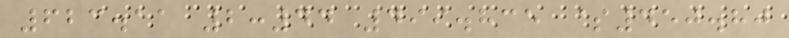623.11 2:44 499.835 $450.80
